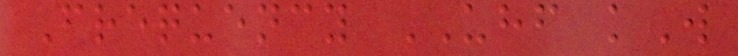Frequency UHF kW
